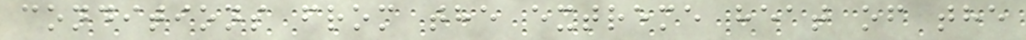conditions from the extreme heat of the
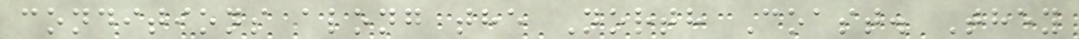conditions along the North Coast. They
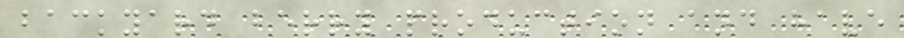backyard berry production and have
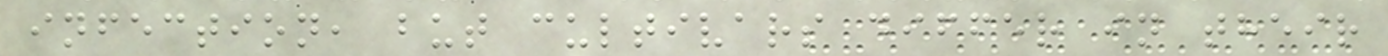infection, but cultivars differ in their
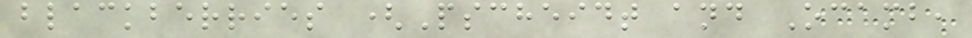blackberries (Pscheidt and Ocamb,
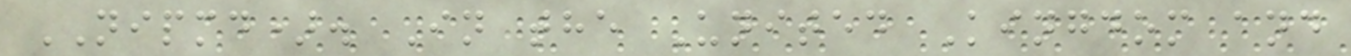NIPMD). In the United Kingdom and
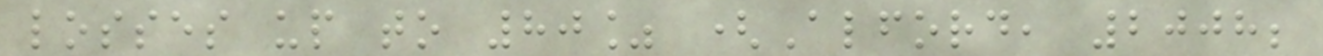losses up to 80% (Alford, 2008;
